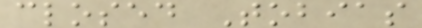closed Tobias
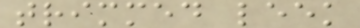trimmed leek
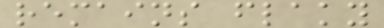remains flaky
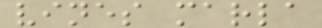vines marla
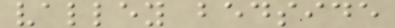valley bedside
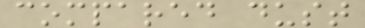compared dust
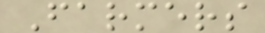Farmers
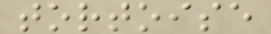tortoise
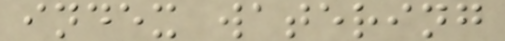index watering
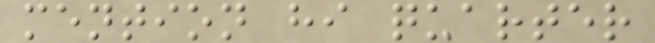mention hi quarter
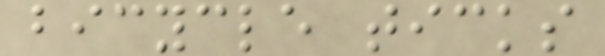bicycle ticks
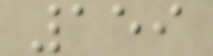159
